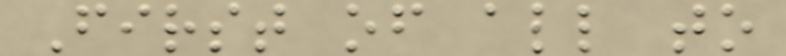First of all to
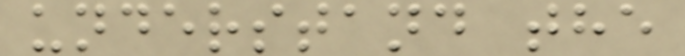understand the
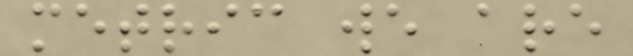metric we are
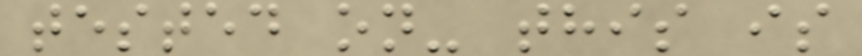tested on- this is
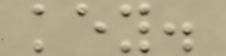key.
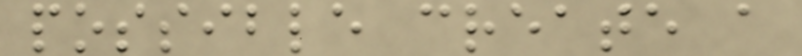possible create a
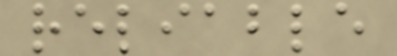reliable
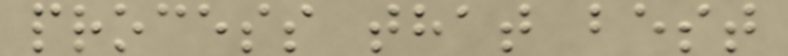process that best
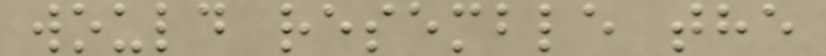would resemble the
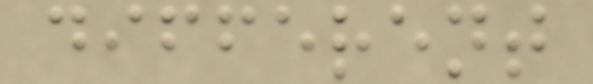different
